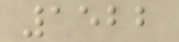1522
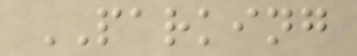PARKING
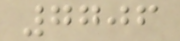7706
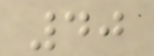40
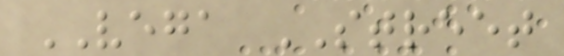VEGA STREET
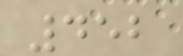452
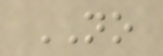NO
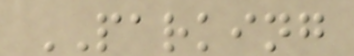PARKING
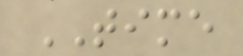TIME
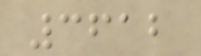3612
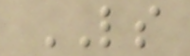LS
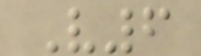V6
